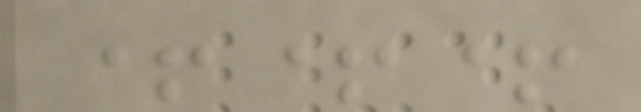+++
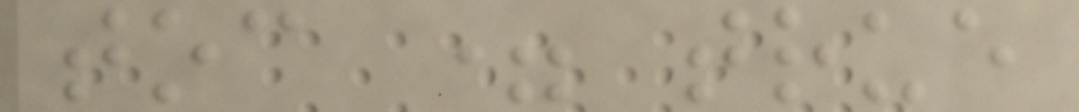toc = true
